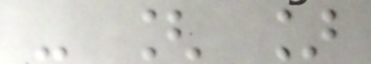- [ ]
